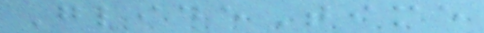GlideTime
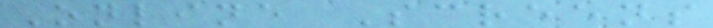Online Screens
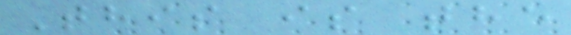This is the
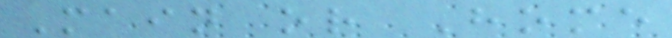Main or Home
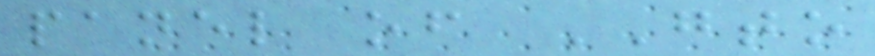panel of GTO
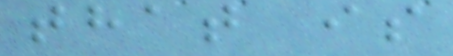that is
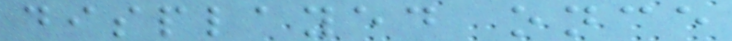displayed once
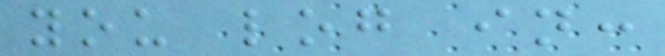you log in:
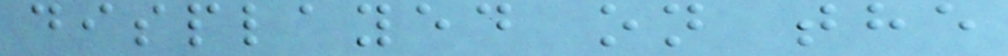displayed on the
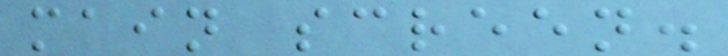main screen.
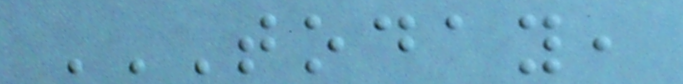TODAY,
